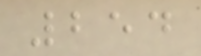254
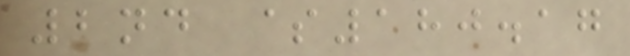2nd $180.17
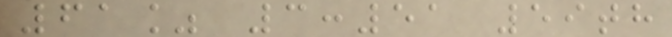61% 3:51 59th
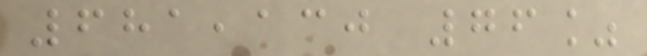681,130 76%
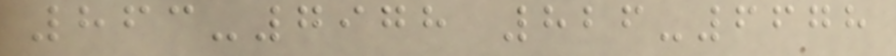863-7978 826-6678
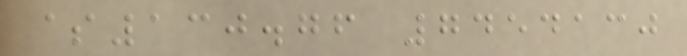$130.76 7454130
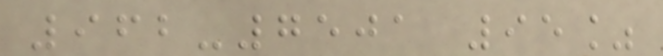962-7501 95%
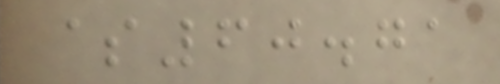$60.71
